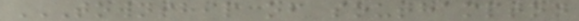TOWNSHIP OF SOUTHAMPTON
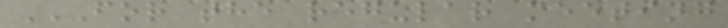FOR THE REGULAR MEETING
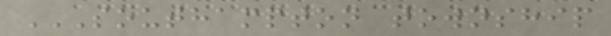SOUTHAMPTON TOWNSHIP
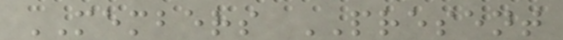MEMBERS PRESENT
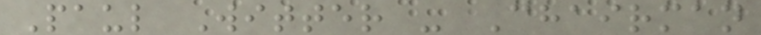Paul Witter - Chairman
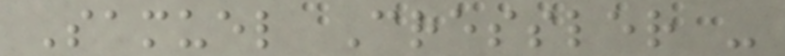Samuel Cressler -
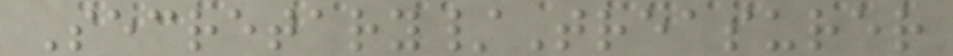Secretary/Treasurer
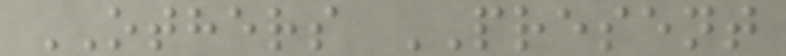OTHERS PRESENT
